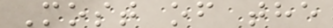Most of the
